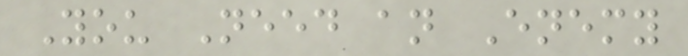You Need an Enemy
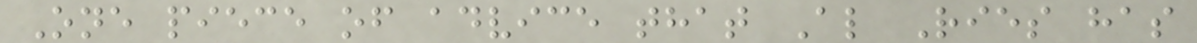One piece of advice that Al Ries has
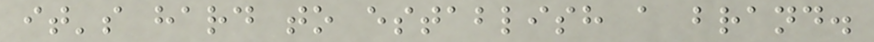it's hard to establish a brand.
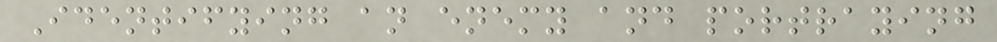Identifying an enemy and portraying
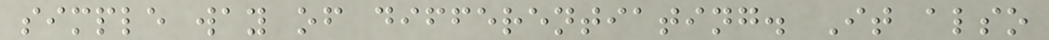simple way of differentiating. It also
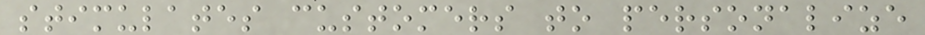stimulates customers to personalize
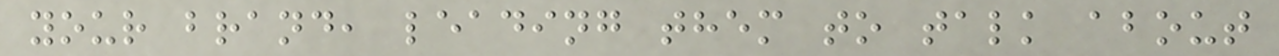your brand, leading them to talk about
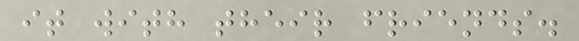it with their friends.
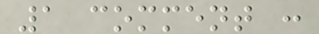1 comment :
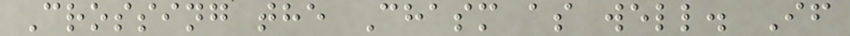Crossing the Chasm as well. If
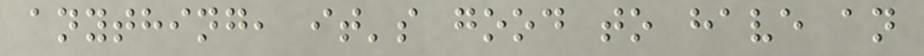anything, it's good to have an
